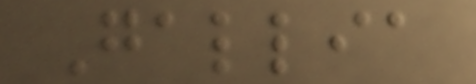Gallia
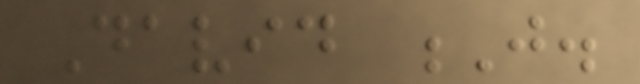David J.
